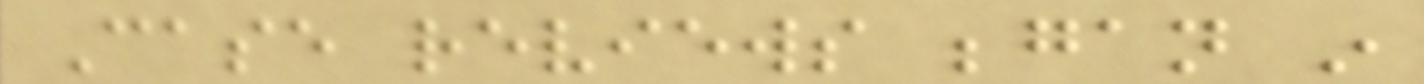Case reviews began in
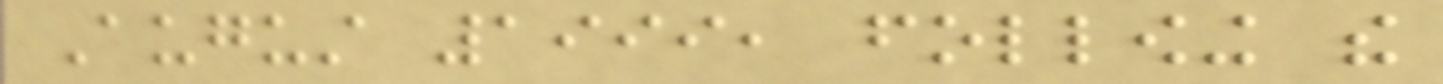August 1999, following the
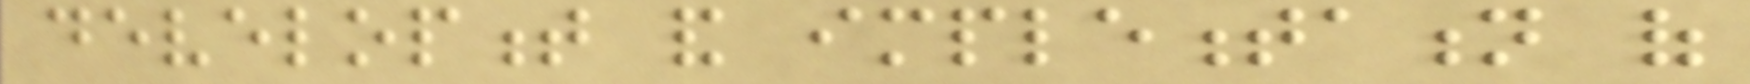development and implementation of
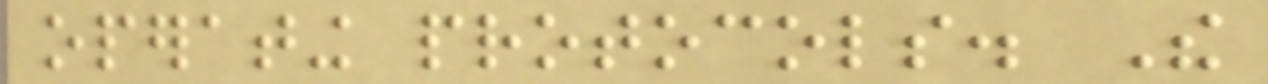operating protocols. The
